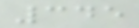345
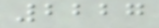2227
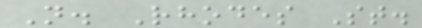N. Rhodes St.
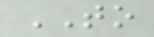TO
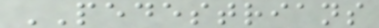PEDESTRIANS
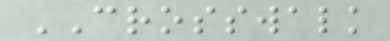CROSSWALK
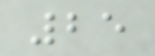25
